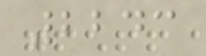2243
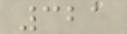321
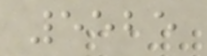5525
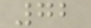72
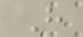H
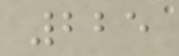225
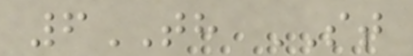6TH ST
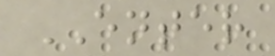ENTER
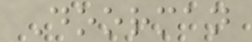Doorman
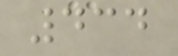434
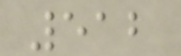512
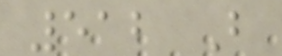512 B
